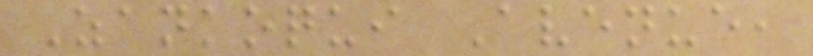Zankoqui Avenue,
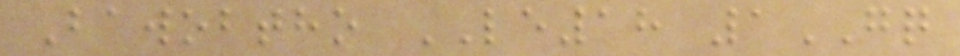Bawobtho LE18 1GQ
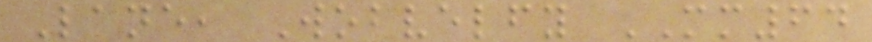Lane, Wobvelfy MM64
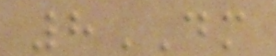8DM
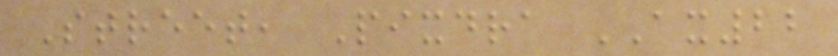Street, Pixdra AX22
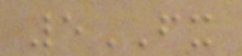5FX
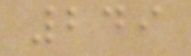249
